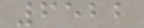6522
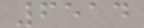6514
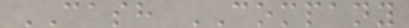CASH COMPANY
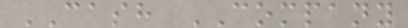CASH COMPANY
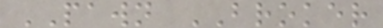PAWN BROKER
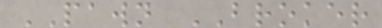PAWN BROKER
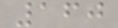160
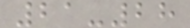21-28
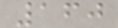160
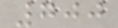700
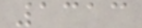1313
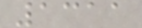1311
